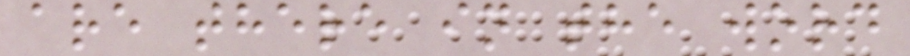are there in the word
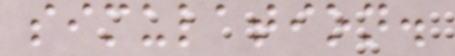simulation.
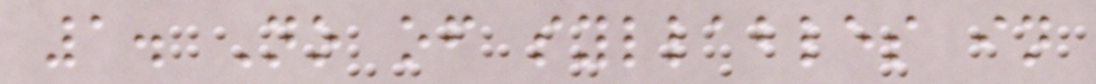1. No of syllables in
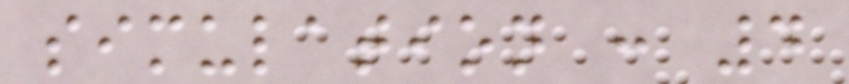simulation : 4
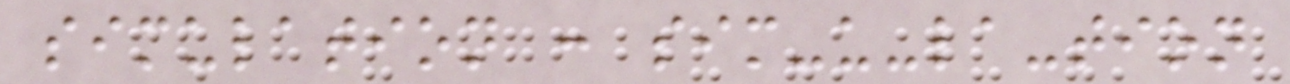simulation : sim-u-la-tion
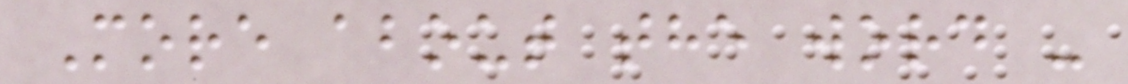More about the word -
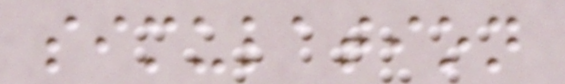simulation
